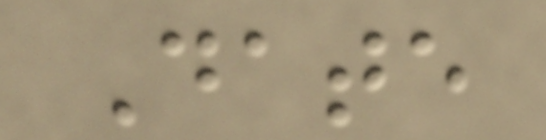Date
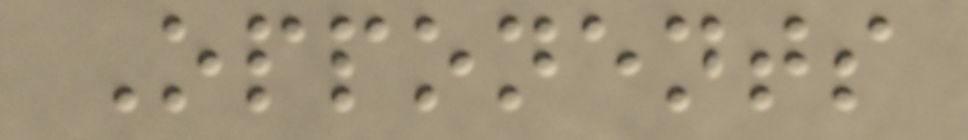Opponents
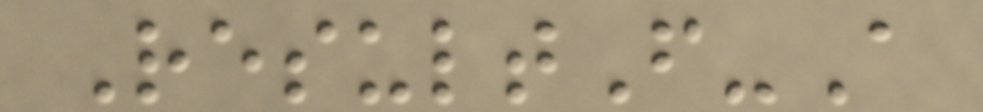ResultF-A
